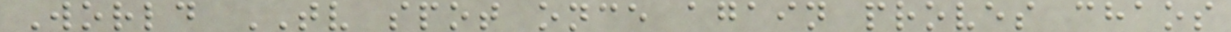World TV spot once again proves chaos
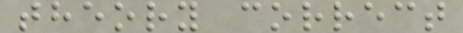theory correct
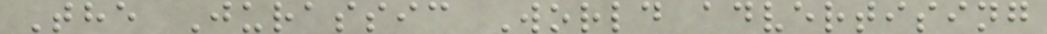The Jurassic World advertising
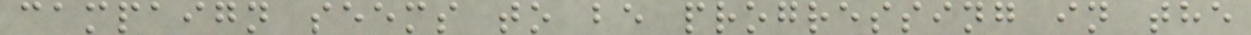campaign seems to be progressing in the
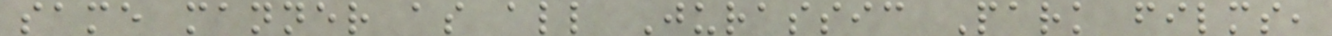same manner as all Jurassic Park films,
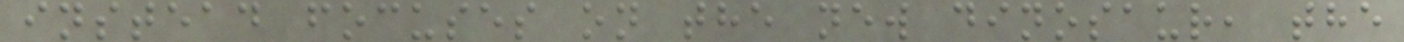instead focuses on the new dinosaur, the
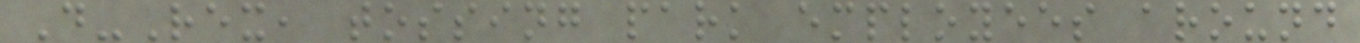D-Rex, tossing park employees around
